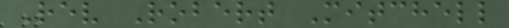Rev Robert Mitchell
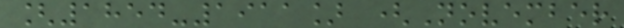[1854-1911] (November
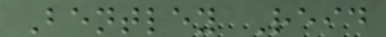Bentley Reid
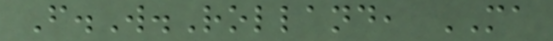F.W.Rolland, MA
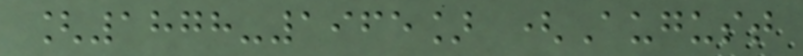[1878-1965] (August
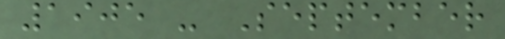1905 - September
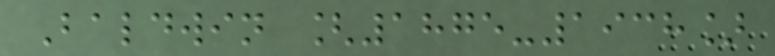Baldwin [1875-1938]
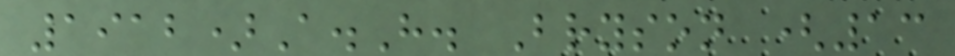1912)A.H. Bryson (13
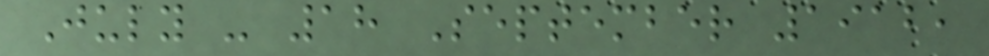July - 18 September 1912,
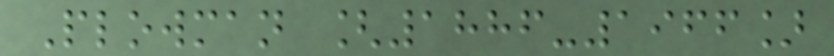Plowman [1886-1966]
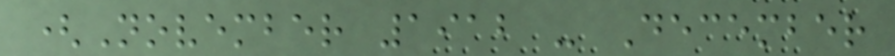(November 1912 - December
